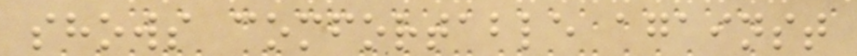shows comfortable against
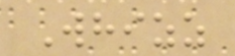Whizz
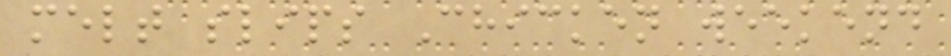melt slips Chicken weekend
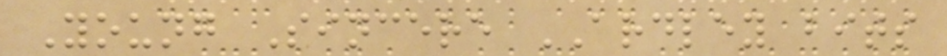Young Sincere ARDLEY bits
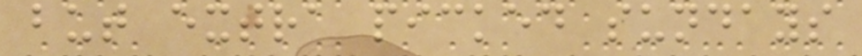but extra picked sundays
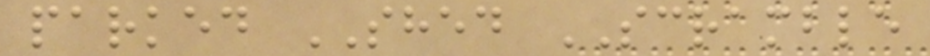parked SHED SCRAMBLE
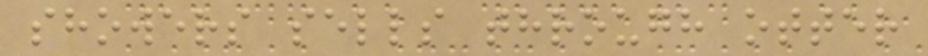showers sells through otter
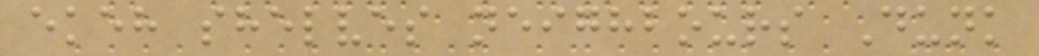ekeh shelves neighbours Dunk
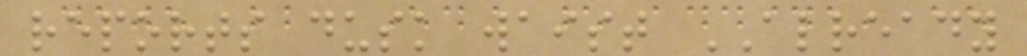reports dusk waist ALREADY
